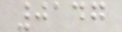0147
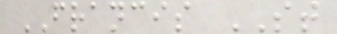FRANCIS ST
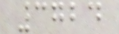3724
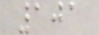101
